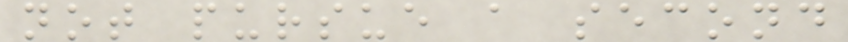not pursue a second
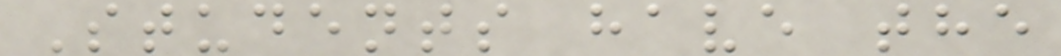Students have the
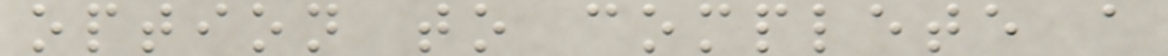option to complete a
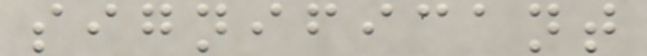significant
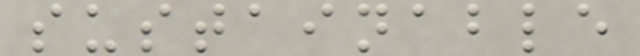sustainable
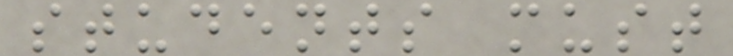students must
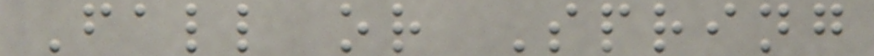Fall or Spring
